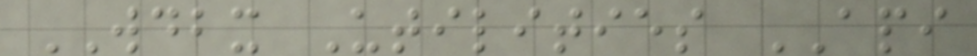WDBX Utilities API
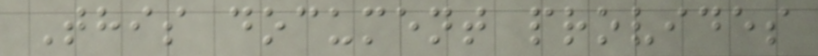This document provides
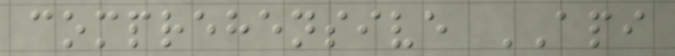comprehensive API
